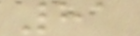81
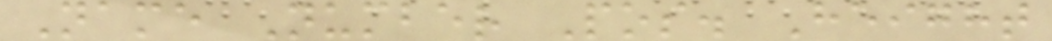Name Number Pos. Height
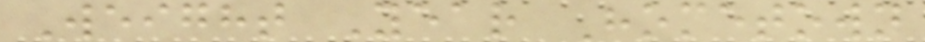Weight Year Hometown
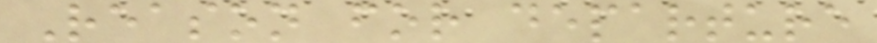Reason for departure
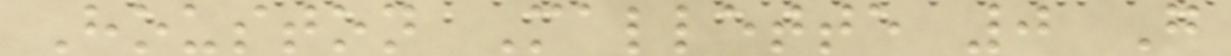Houston Mallette 0 G
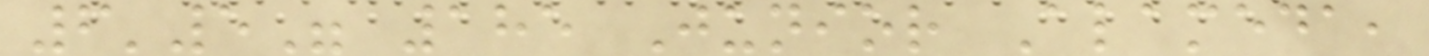6'5" 185 Junior Alameda,
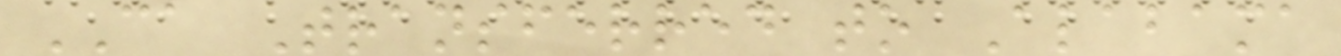CA Transferred to Alabama
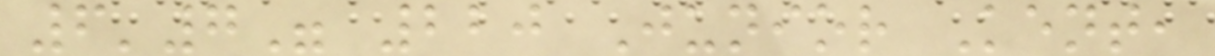6'7" 220 Junior Kent,
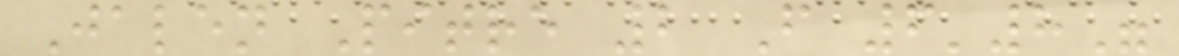Jalen Pitre 2 F 6'8"
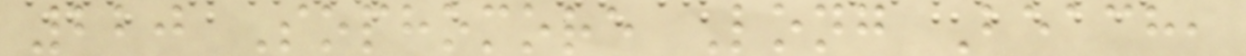220 Sophomore Long Beach,
